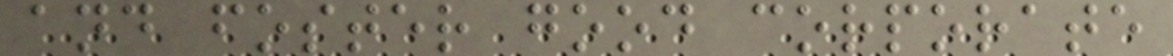and foster good corporate
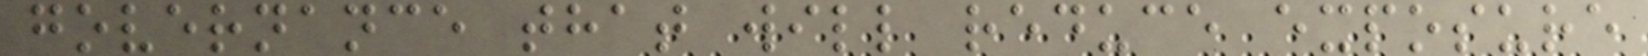governance that will reduce exposure
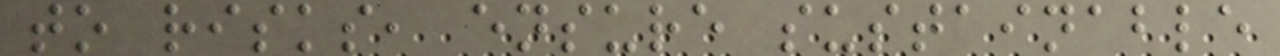to risks, ensure sustainable
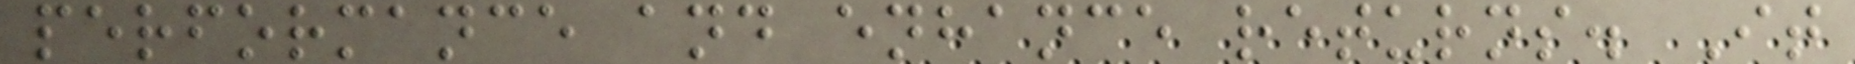performance and enhance returns. It
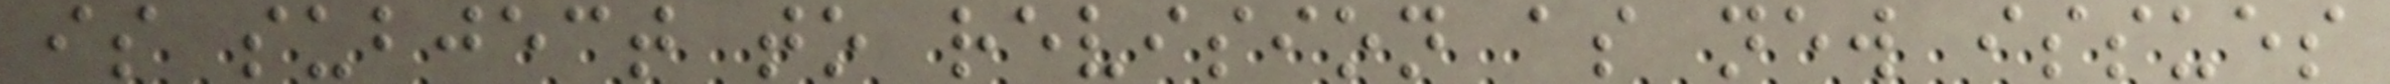is subject to revision as new issues
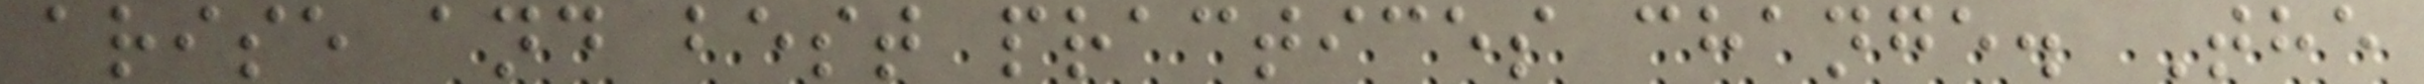arise and best practices change. The
